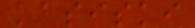kasiski
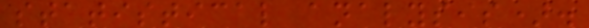statistical analysis).
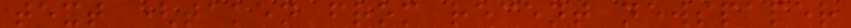text (taken from recent newspaper
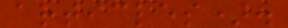articles).
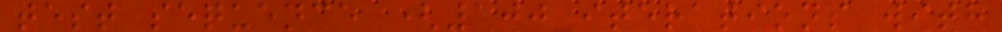test sequence (100 iterations with
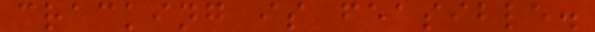cracking is feasible.
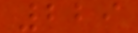229
